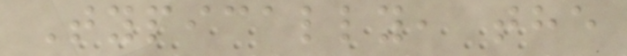Typically, the
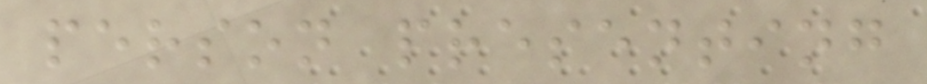person presenting
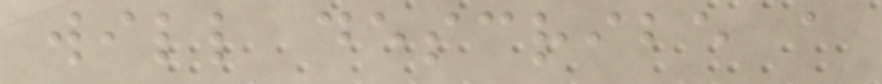will describe a
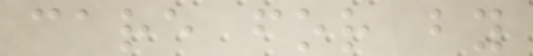care for by
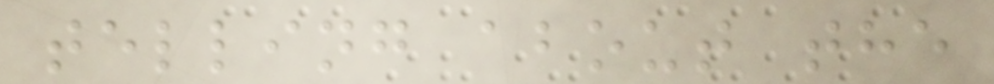telling about the
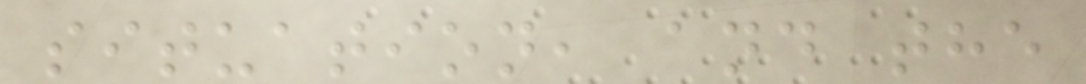situation, and the
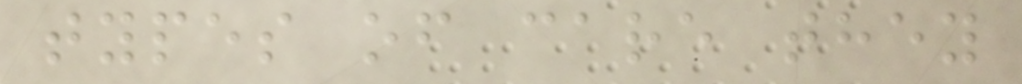types of care they
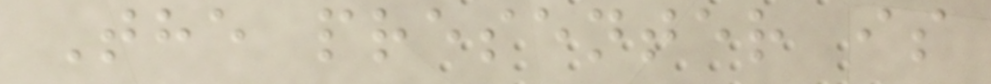The presenter is
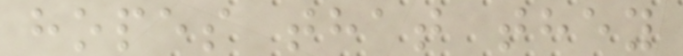hopes that they
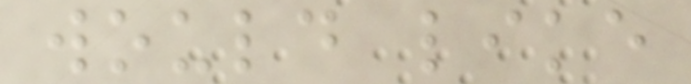would like
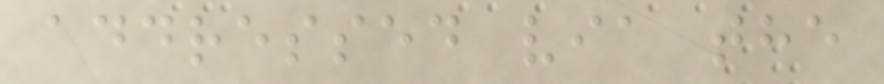addressed via the
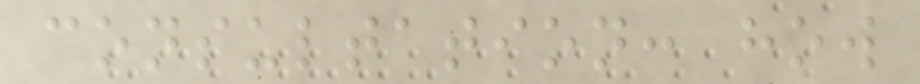consultation: how
